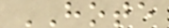HOTE
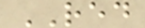RED
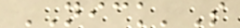NICK'S
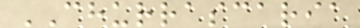CHURRASCARIA
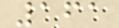161
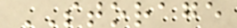STORAGE
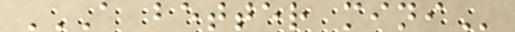A BETTER MINI
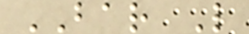BAR L
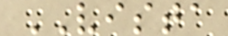VISTA
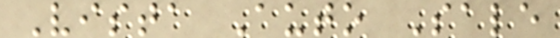Vista Auto Sale
